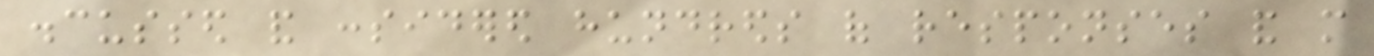discussed and considered hundreds of responses and more
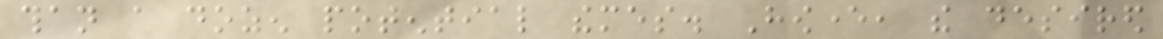than a dozen potential themes. However, the desired
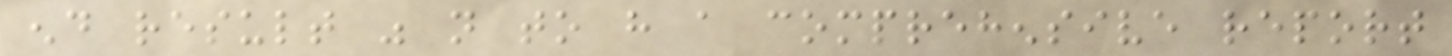end result was not to have a comprehensive report
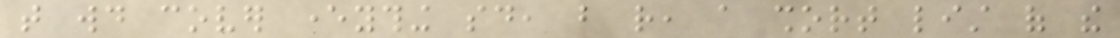that would cover everything said, but rather, a short list of the
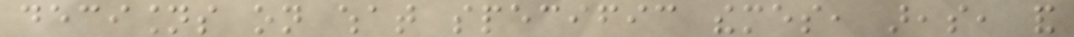decisions on what specific themes, areas, and
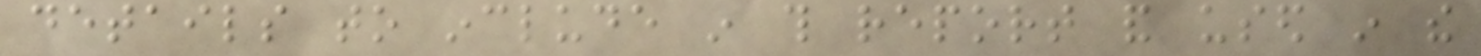details to include in this report and used in the
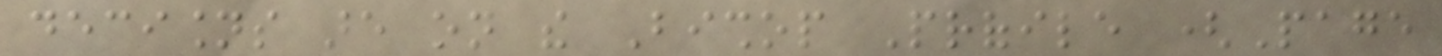decisions are on the Bishop Profile (Page
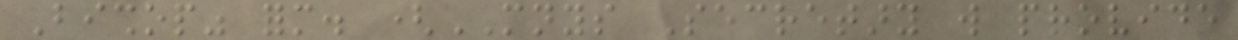Bishop" form. (MNYS Secretary will provide
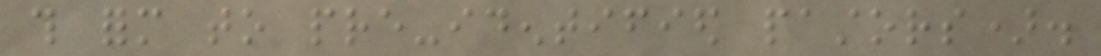this form to pre-identified pastors).
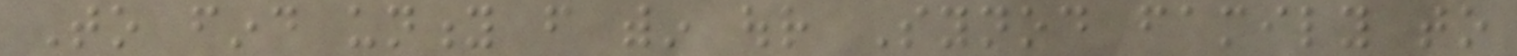To find unity from within our Synod family to
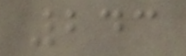243
